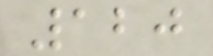120
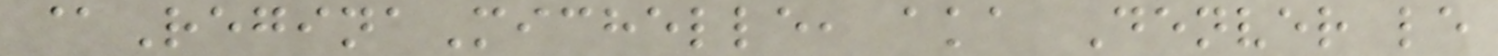@ReginaMichelle, aka Denver le
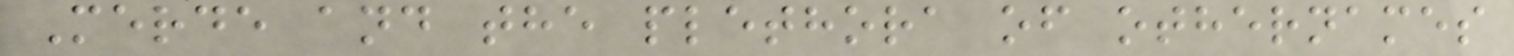Merde and the plethora of othernames
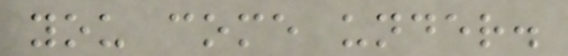you come under.
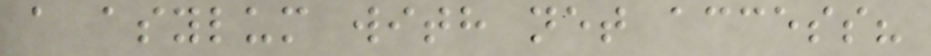a asylum with net access?
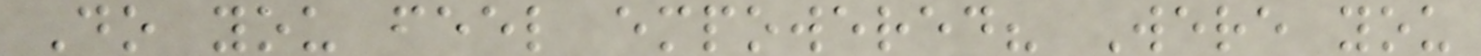Do you feel empowered? Were you
